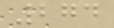274
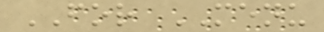FOR MENU
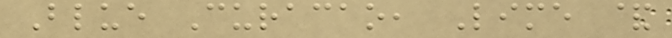Blue Curacao, Lime &
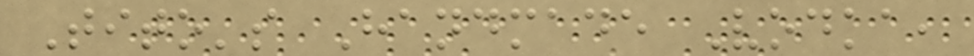Tito's Handmade Vodka,
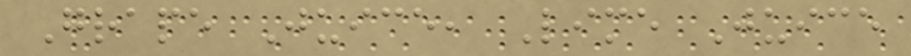Grape Juice, Lime Juice
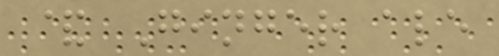& Ginger ale
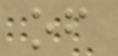of
